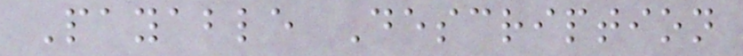Payable Description
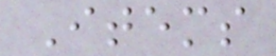Items
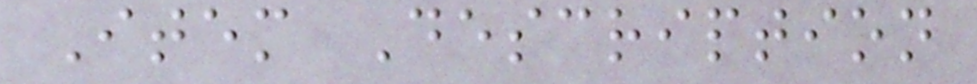Item Description
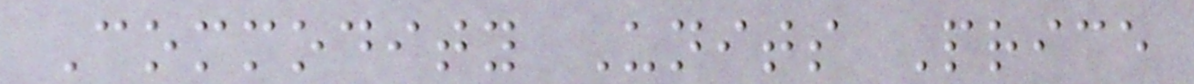Commodity Units Price
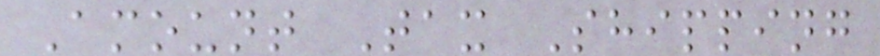Amount Tax Shipping
